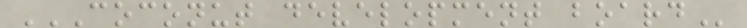COCONUT DEVELOPMENT BOARD
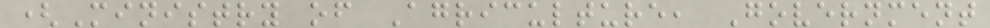(Ministry of Agriculture, Government
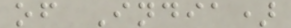of India)
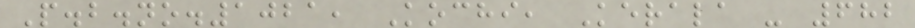P.b.no.1021, Kochi, Kerala - 682
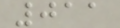011
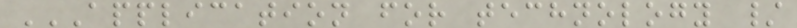APPLICATION FOR TECHNOLOGY /
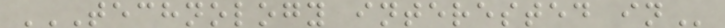TECHNOLOGY INTERESTED IN
